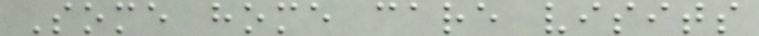Some home care visits
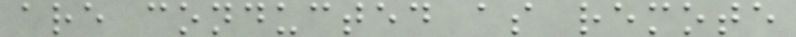are conducted as remote
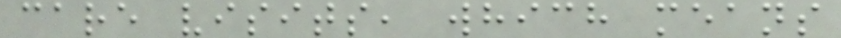care visits, which means
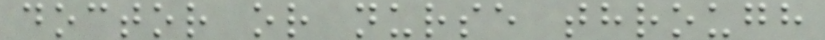doctor or nurse through
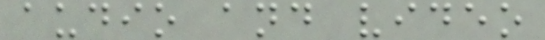audio and video
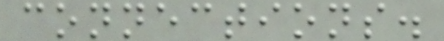connections.
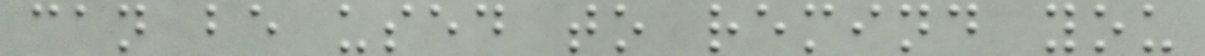can be used to remind you
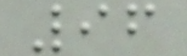96
